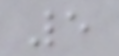5
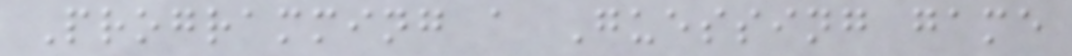Programming a Guessing game
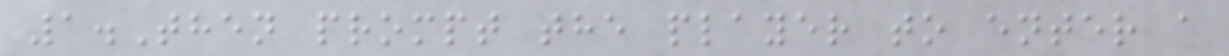1.Then prompt the player to enter a
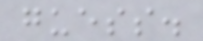guess.
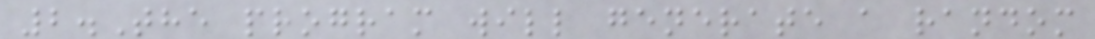2.The program will generate a random
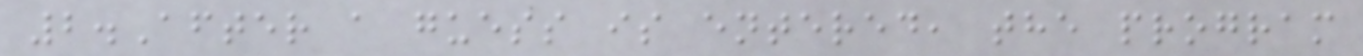2.After a guess is entered, the program
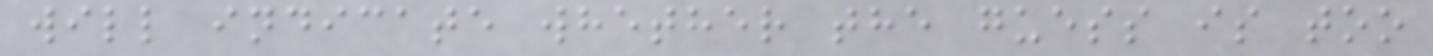will indicate whether the guess is too
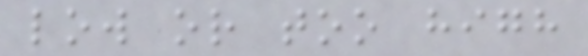low or too high
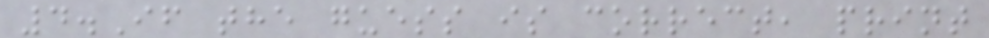4.If the guess is correct, print
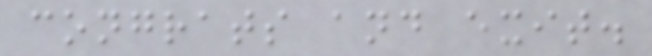congrats and exit.
